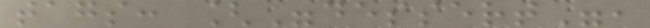tags: ["dessert",
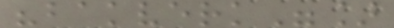"bakverk"]
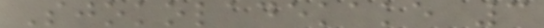Sjokoladekake 3
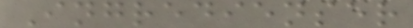Ingredienser
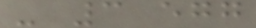- 3 egg
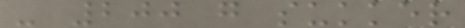- 200 g sukker
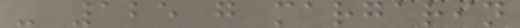- 125 g margarin
